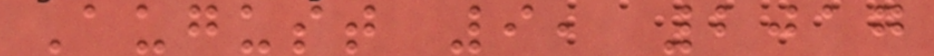August 9, 2017
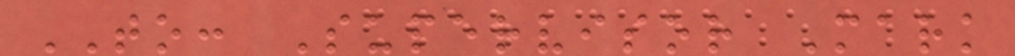TO: Supervisor Mark
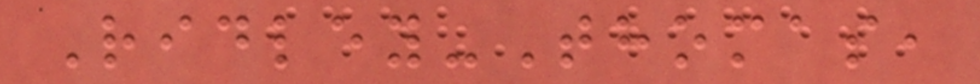Ridley-Thomas,
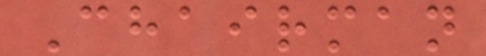Chairman
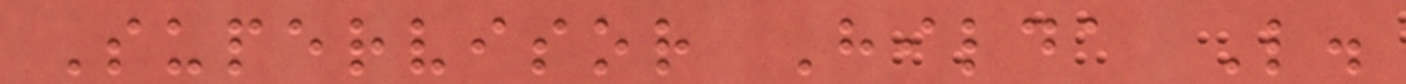Supervisor Hilda L.
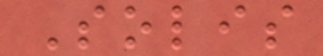Solis
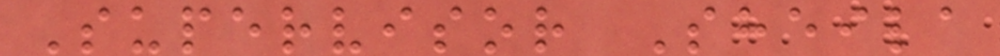Supervisor Sheila
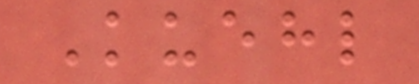Kuehl
